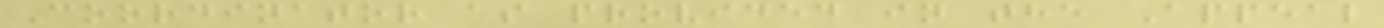Coordinator as provided in the Appeal
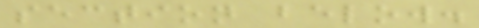section below.
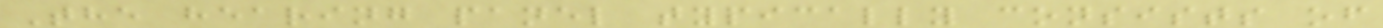The hearing panel typically consists of
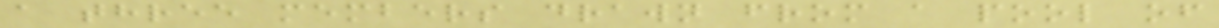a three members drawn from a pool of
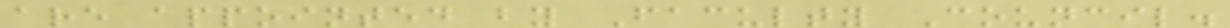are appointed by Faculty Council.
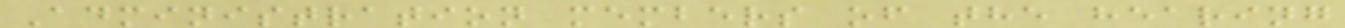Administration members of the hearing
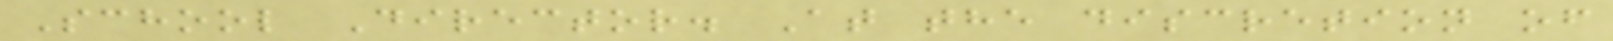School Director. At the discretion of
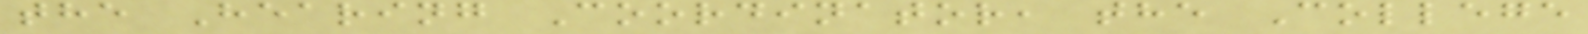the Hearing Coordinator, the College
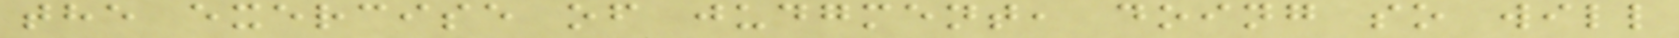the exercise of judgment, doing so will
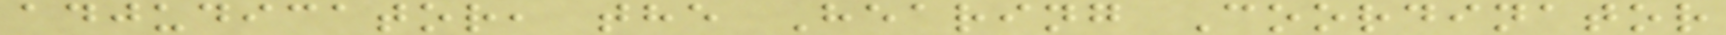adjudicator, the Hearing Coordinator
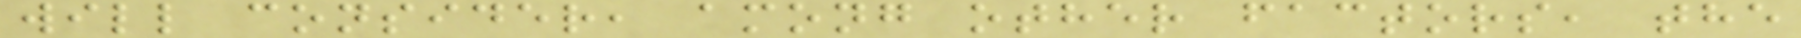will consider, among other factors, the
